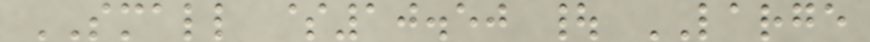SMALL $10.50 | LARGE
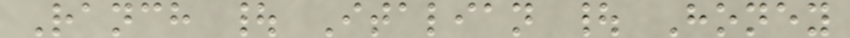Ranch | Italian | Honey
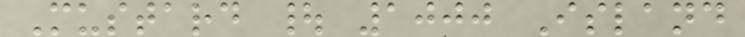Mustard | 1000 Island
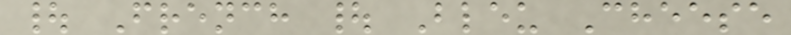| French | Bleu Cheese
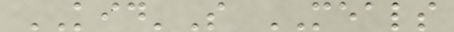KID'S MEALS
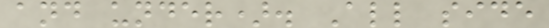and under). All side
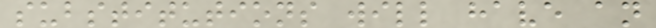substitutions will have an
